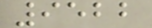9522
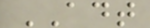ADT
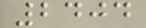2404
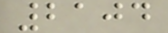2104
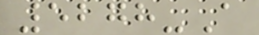5278-A
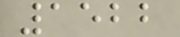1522
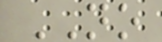NO
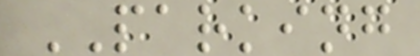PARKING
